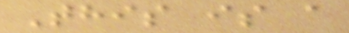This is a
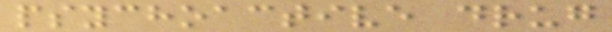psychoactive drug
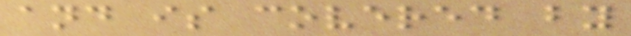and is covered by
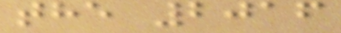the 2016
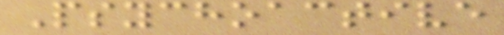Psychoactive
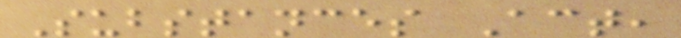Substances Act,
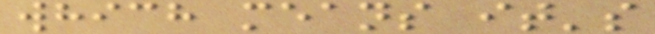which means it's
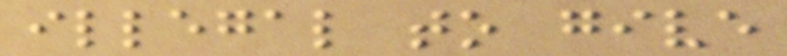illegal to give
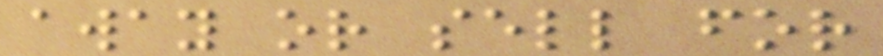away or sell for
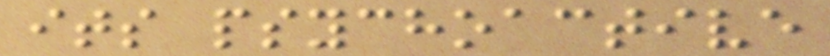its psychoactive
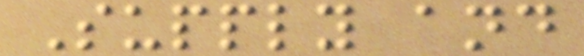Supply and
